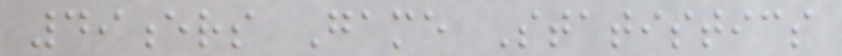49ers Game Statistics
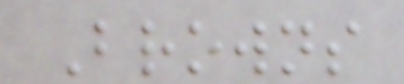Browns
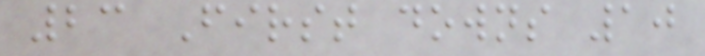23 First downs 10
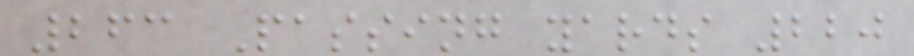263 Passing yards 220
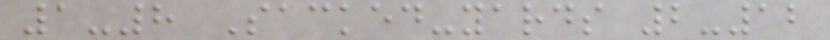1-8 Sacked-yards 2-12
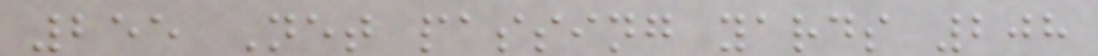255 Net passing yards 208
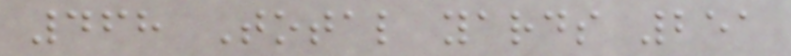468 Total yards 251
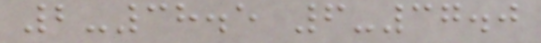2-38.5 6-37.0
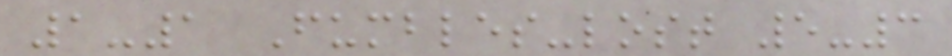1-1 Fumbles-lost 5-3
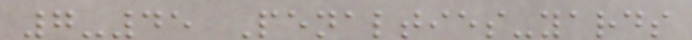7-45 Penalties-yards
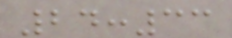24:33
